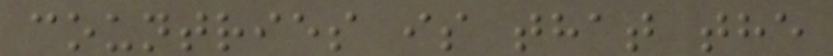countries is that the
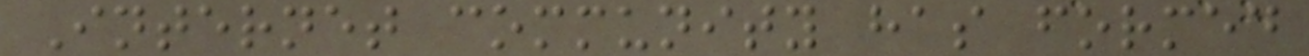Internet community has formed
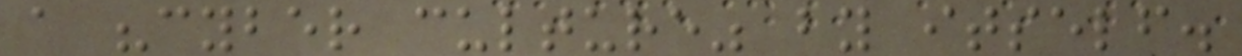a "cyber culture" by itself.
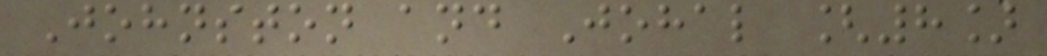Johnston and Johal [8]
